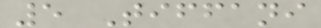5 Tiffani
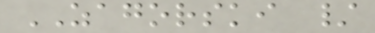ZAGORSKI /
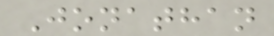Jonathan
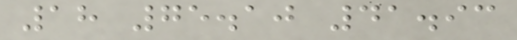18 75.10 41.93
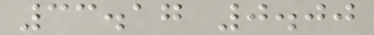33.17 0.00
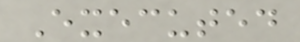Executed
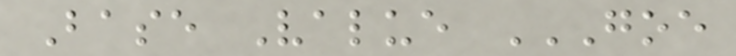Base Value GOE
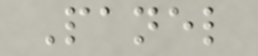Panel
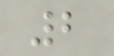2
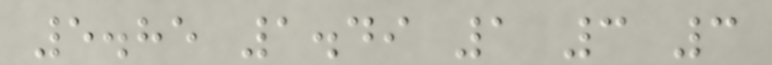5.85 1.49 1 3 3
